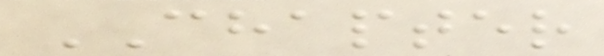CHAPTER
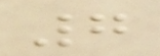7
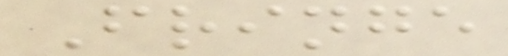Fringe
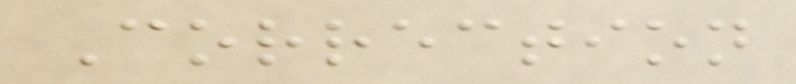Correction
